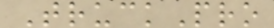TruckPro
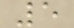5
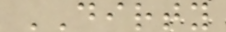DIRTY
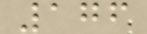176
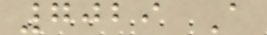7029 A
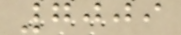7009
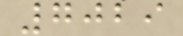7029
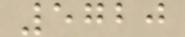5720
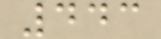443
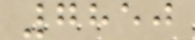7850
